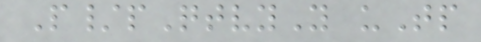P/pQtvyY uTp
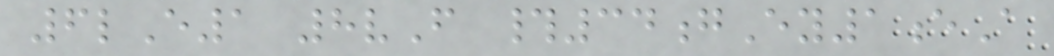6lE1 8vF #34gEy1eA
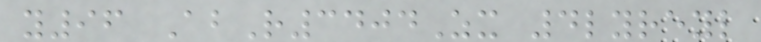y96 AbR3404Zx 4lyreyl
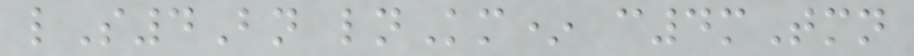lS4Bn lnKm* c4mTmn
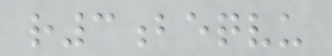r3beqvu
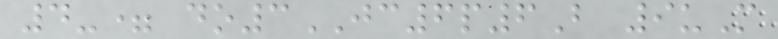4-= do3JC6p6B 9uM
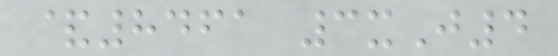&8461 3xJ4
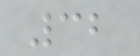32
